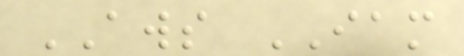AWS IAM
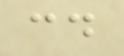cd
